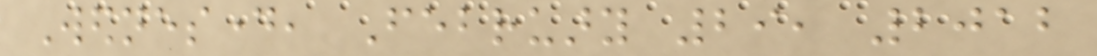Wednesday, February 29, 2012
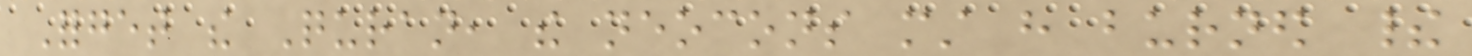Forget the Quran, the neocons must have burned their
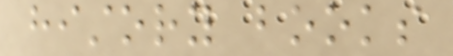history books
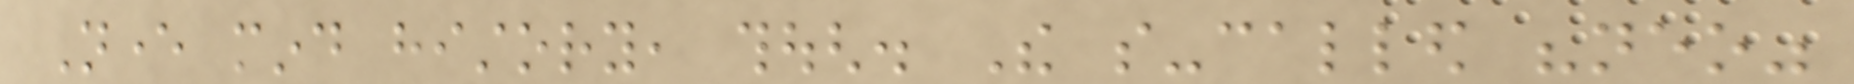Never mind history, though. The so-called "neo"
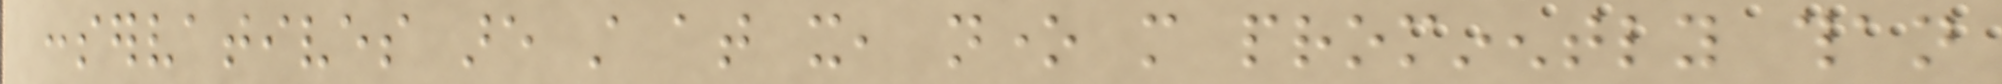conservatives are still at it, none more prominently than
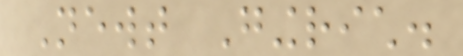Newt Gingrich.
